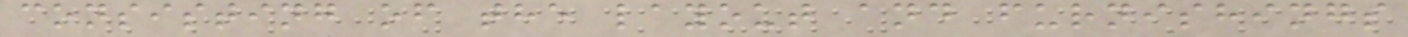consisting of the layout and furnishings
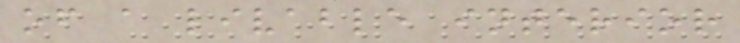of a livable interior
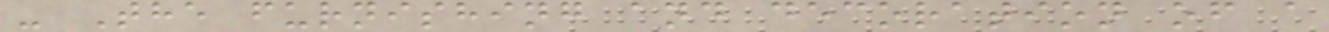- The furnishing and decoration of a
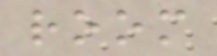room
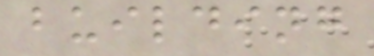building
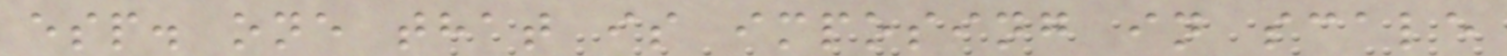esp. one that is imposing in scale
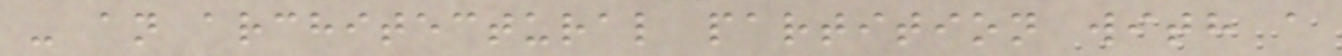- an architectural partition with a
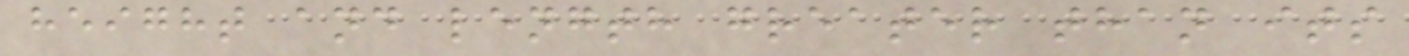height and length greater than its
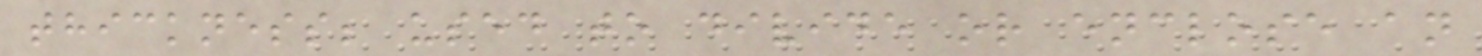thickness; used to divide or enclose an
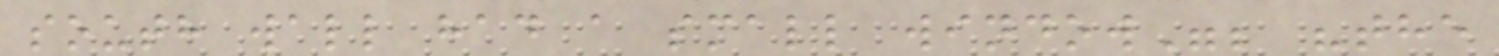south wall had a small window"; "the
